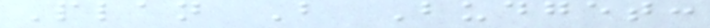Plan B Budget:
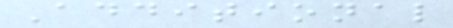Additional
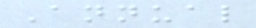Annual
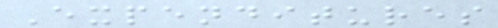Expenditures
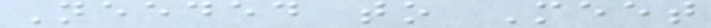Needed to Meet
